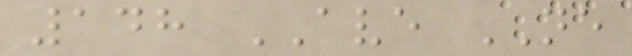148 AVE NE
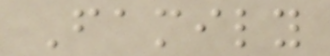Family
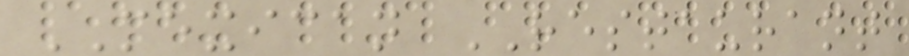MEXICAN RESTAURANT
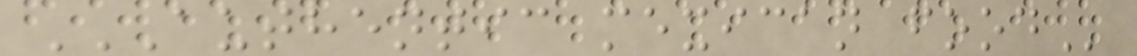AUTHENTIC MEXICAN FOOD
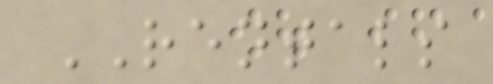RENTALS
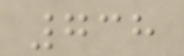738
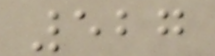527
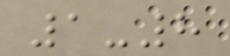1-8
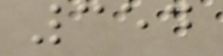354
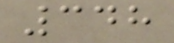348
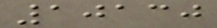10130
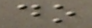do
